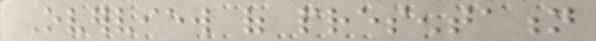Overview of presentation
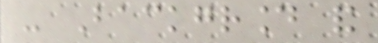- Background and
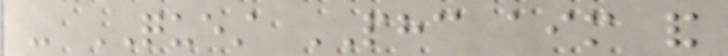- QUEST PHC aim and
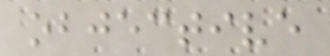objective
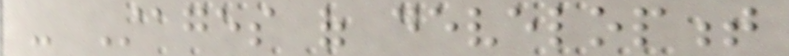- Stages of development
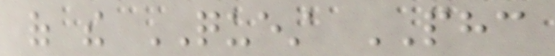of the QUEST PHC
